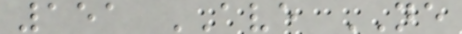151 AVE NE
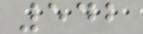542
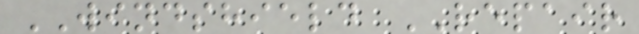WINDSHIELD REPAIR
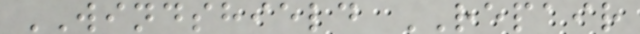WINDSHIELD REPAIR
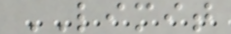LIMIT
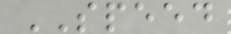SPEED
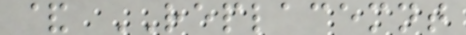& REPLACEMNT
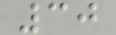30
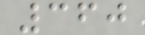360
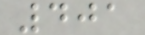401
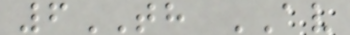6TH AV
